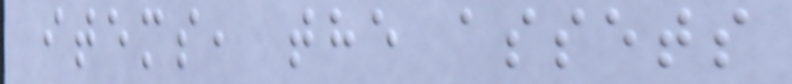items, the assets
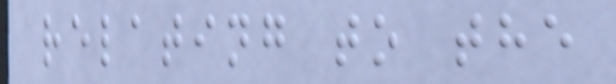relating to the
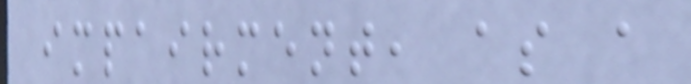impairment, as a
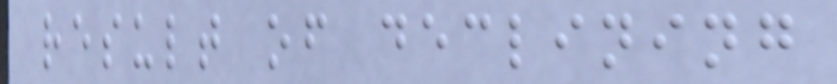result of declining
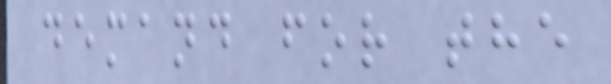demand for the
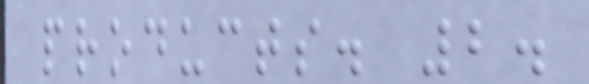products. 2.
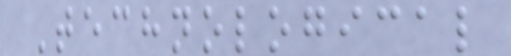Technological
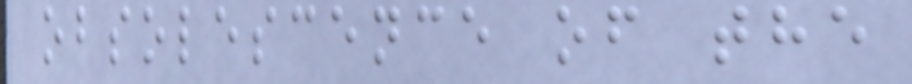obsolescence of the
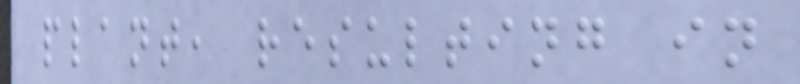plant, resulting in
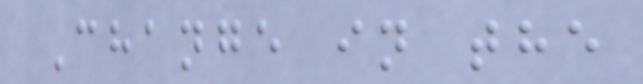Change in the
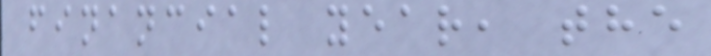financial year, the
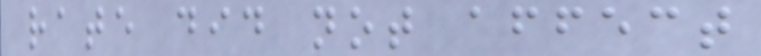rate did not affect
